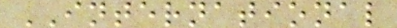INTERNATIONAL
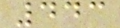443
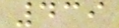439
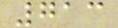713
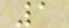1
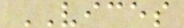VICES
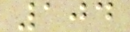104
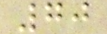70
